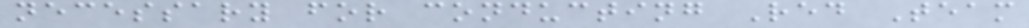necessary for conducting Red Team
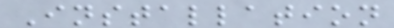Installation
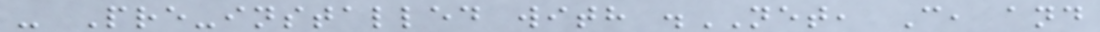- Pre-installed with .NET, C, and
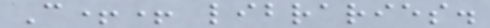C++ libraries.
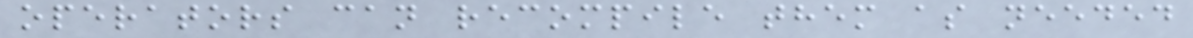operators can recompile them as needed
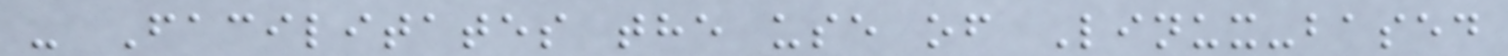- Facilitates the use of Linux-based
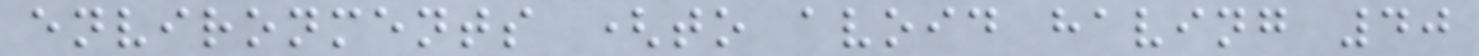environments (to avoid having 40
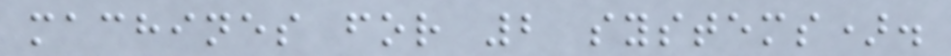machines for 2 systems).
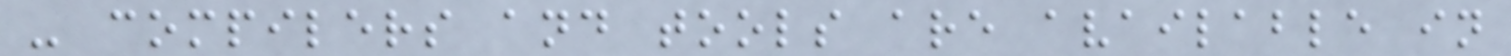- compilers and tools are available in
